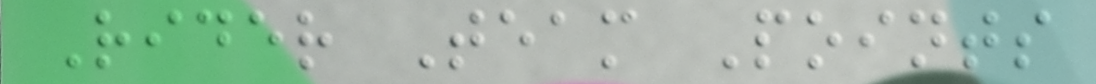Rider Team Points
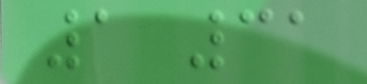1 31
